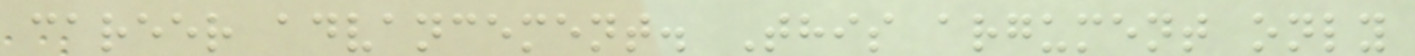career advancement. This argument only
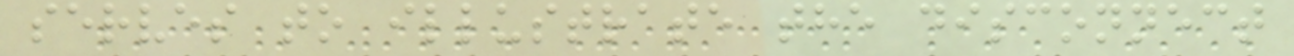serves to illustrate the disconnect
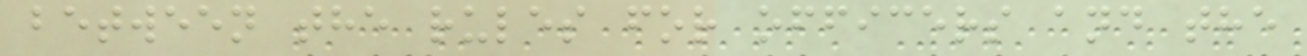between the rules for officers and the
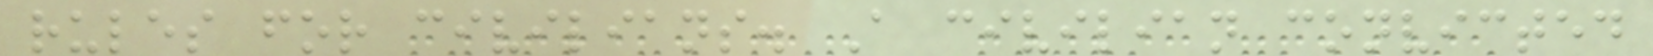rules for civilians. A civilian convicted
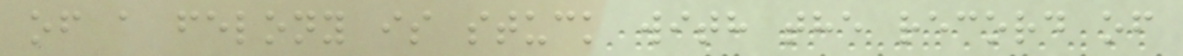of a felony is stuck with the record of
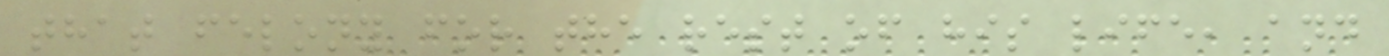that felony for the rest of his life, and
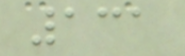131
